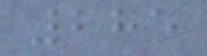285
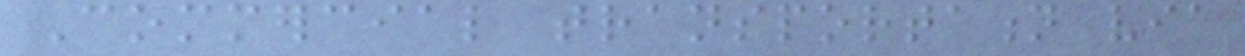Commercial transportation via
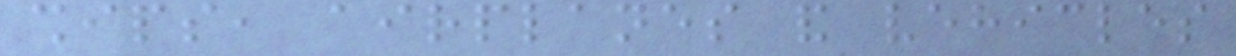ships, airplanes and vehicles
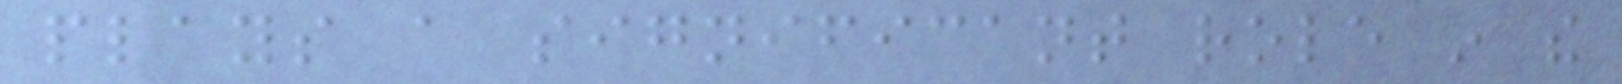plays a significant role in the
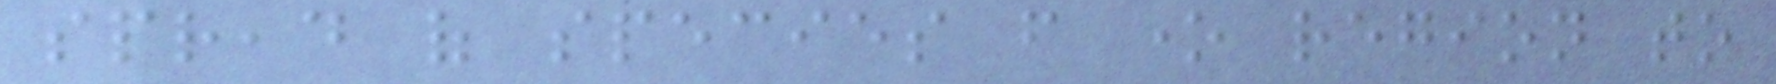spread of species from one region to
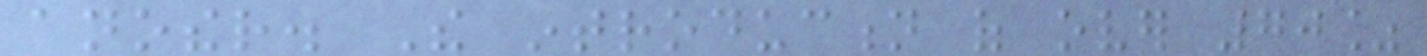another. The introduction of over 70%
